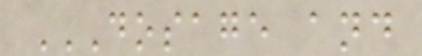DOSAGE AND
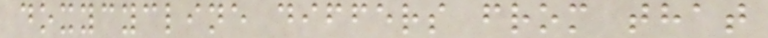doxycycline differs from that
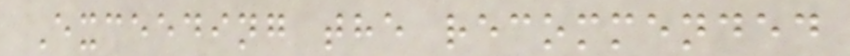Exceeding the recommended
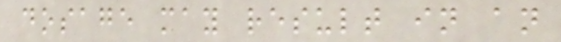dosage may result in an
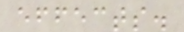effects.
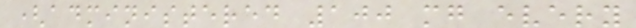(administered 100 mg every
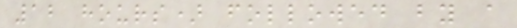12 hours) followed by a
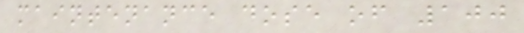maintenance dose of 100
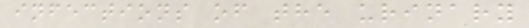infections of the urinary
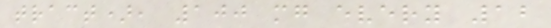tract), 100 mg every 12
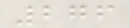276
